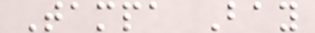Tampa Bay
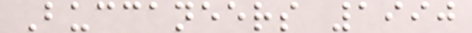Buccaneers 1990
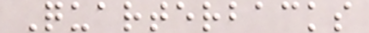Quarterbacks
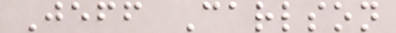Jeff Carlson
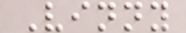Vinny
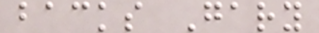backs Gary
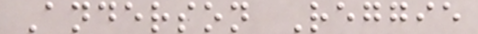Anderson Reggie
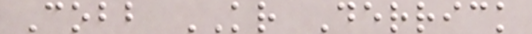Cobb KR Derrick
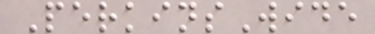PerkinsWide
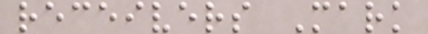receivers Mark
